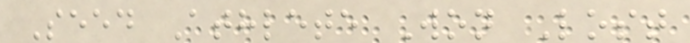Seed Athlete Won Lost
